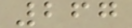267
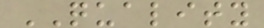QUALITY
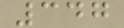347
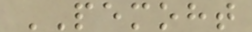PEMOHT
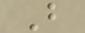B
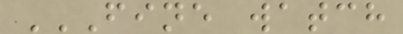FINE WATCH
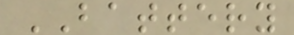BATTERY
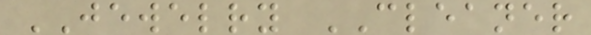JEWELRY CLEANER
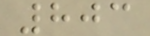803
